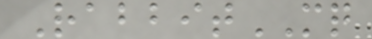RabbitMQ
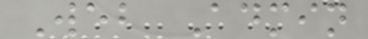Web Admin
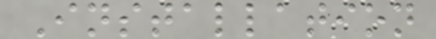Installation
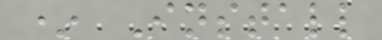* Install
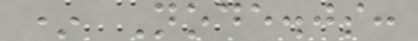* Node.js:
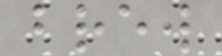brew
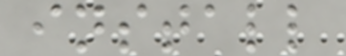install
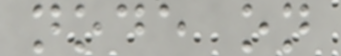node on
